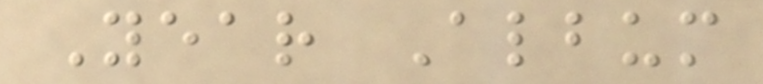Year Album
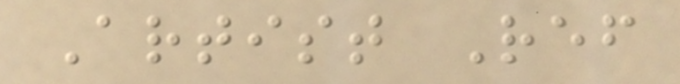Artist Ref
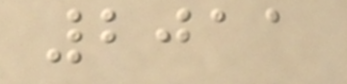2011
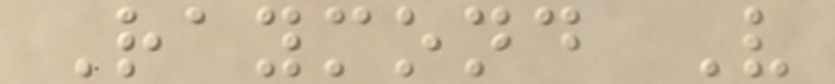Raymond V
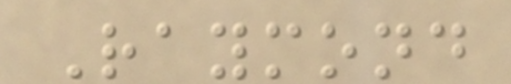Raymond
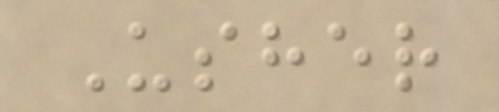Usher
